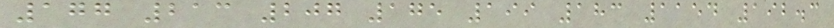177 213 207 175 199 183 1154 192.3
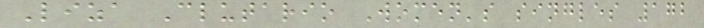Liza Clutario Women's singles 172
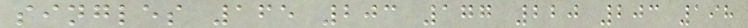singles 165 203 177 220 203 198
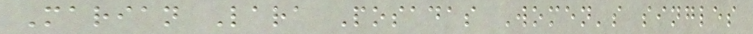Marian Lara Posadas Women's singles
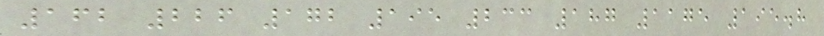162 226 172 195 233 187 1175 195.8
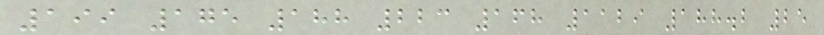199 175 188 223 168 1129 188.2 25
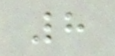8
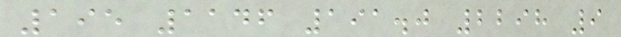195 1146 191.0 2298 9
